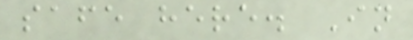safe here. In
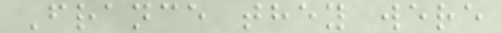France they were
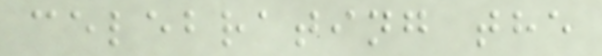celebrating the
